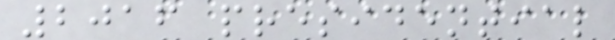2016 presidential
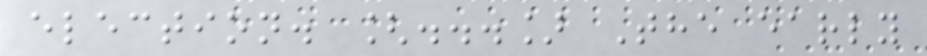election. [...] The early
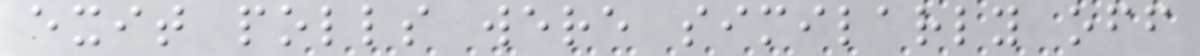exit polls were similarly off
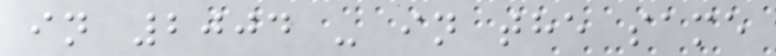in 2004 - in the same
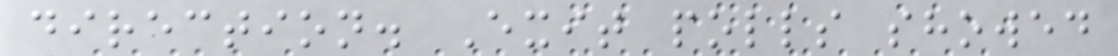direction. Exit polls showed
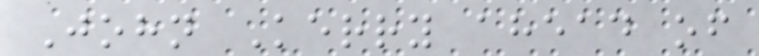John Kerry ahead of
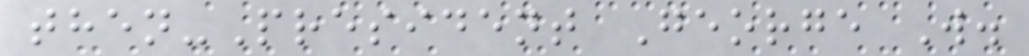then-President George W.
